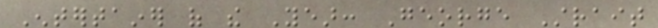Entertainer of the Year: George Strait
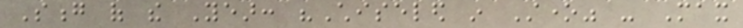Song of the Year: "Chiseled in Stone" - Max
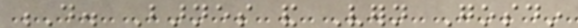D. Barnes and Vern Gosdin
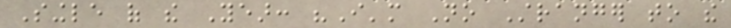Single of the Year: "I'm No Stranger to the
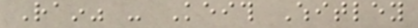Rain" - Keith Whitley
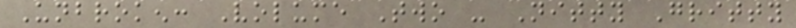Unbroken: Volume Two - Nitty Gritty
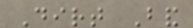Dirt Band
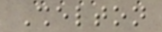Shelton
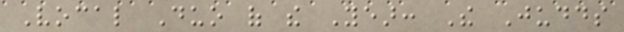Vocal Duo of the Year: The Judds
